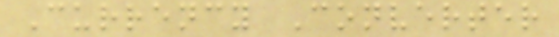Currency Converter
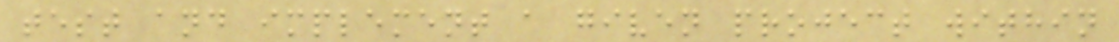test and implement a given project within
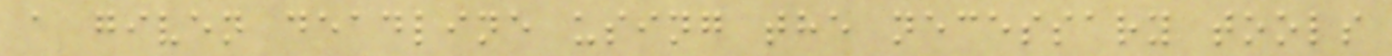a given deadline using the necessary tools
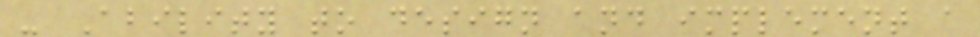- Ability to design and implement a
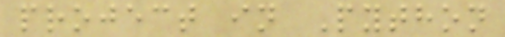project in Python
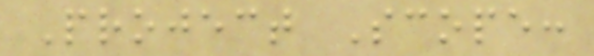Project Scope:
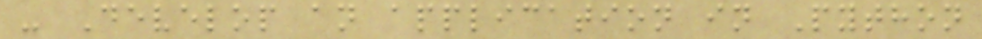- Develop an application in Python
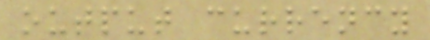output currency
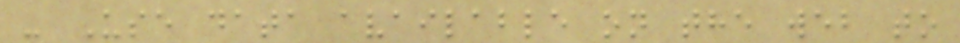- Use data available on the web to
